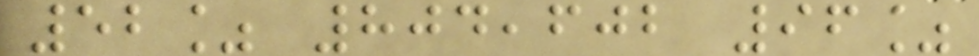52% 804,602 96%
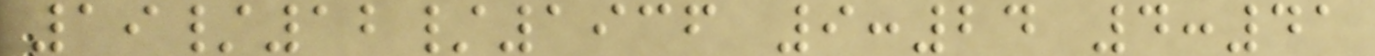19/12/1936 9:24 4:41
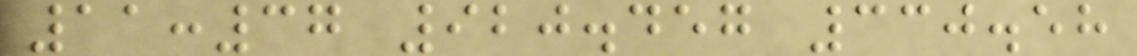11:37 920.457 330.58
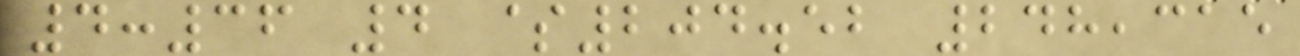4:36 4 $204.52 248,315
